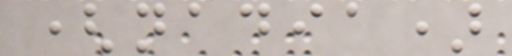(nadia)
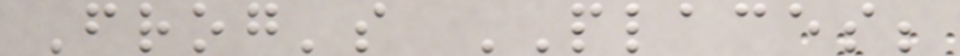Frog's PLACES;
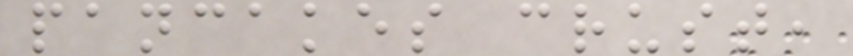pancakes crust,
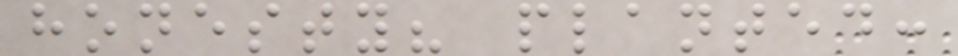honesty? planted:
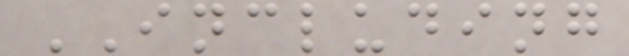INCLUDING
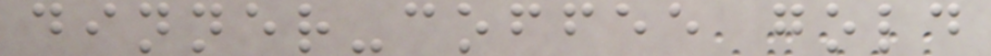dinner-coffee gold
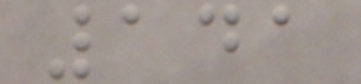141
